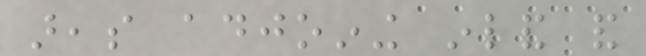areas adjoining inland and
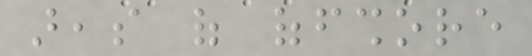areas of offshore
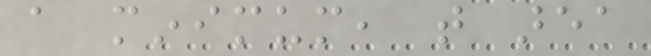a minimum, that area
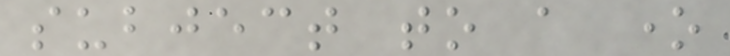subject to a one
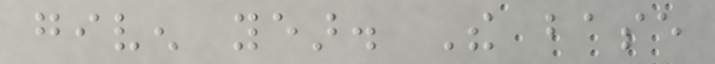given year. The base
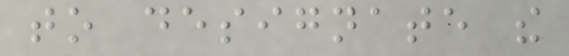to designate the
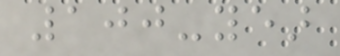100-year
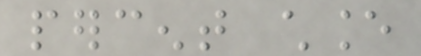percent chance
